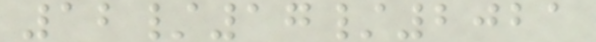12/17/2021
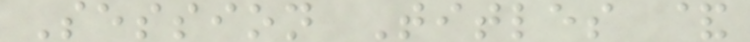Session Titles &
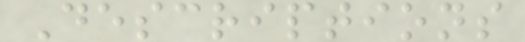Descriptions
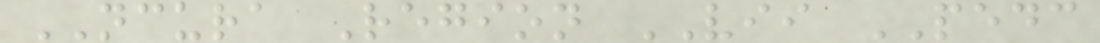NCURA Region VII PEDC
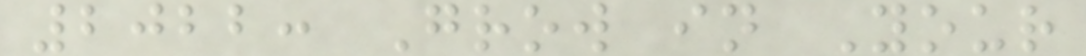2022: Grow in Your
